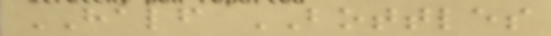HALF BOTTLES
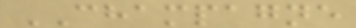CHAMPAGNE
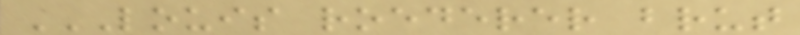LOUIS ROEDERER BRUT
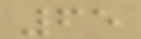65
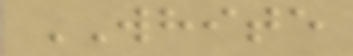WHITE
